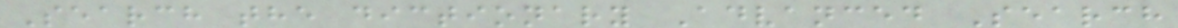Search the dictionary Advanced Search
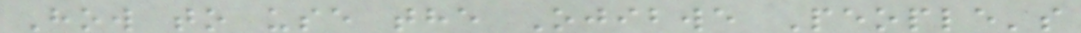How to use the Ojibwe People's
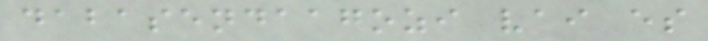dabasendaagozi vai es
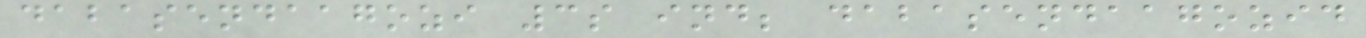dabasendaagozi 3s ind; dabasendaagozid
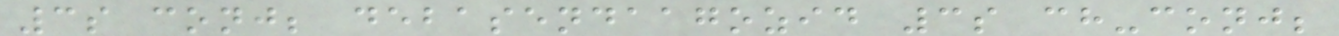3s conj; debasendaagozid 3s ch-conj;
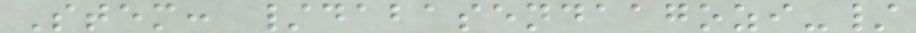Stem: /dabasendaagozi-/
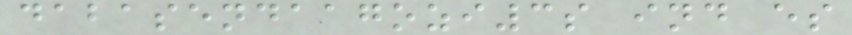dabasendaagozi3s ind es
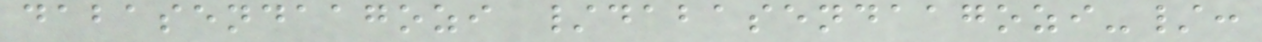dabasendaagozi /dabasendaagozi-/:
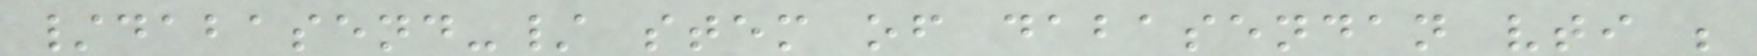/dabasend-/ stem of dabasendan vti ;
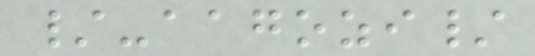/-aagozi/
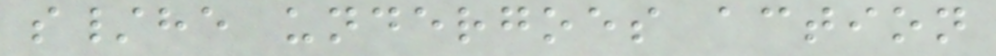s/he undergoes action
